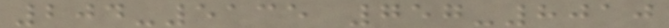204-5135 757-8010
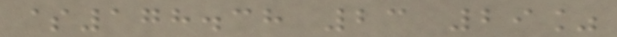$178.38 23 29%
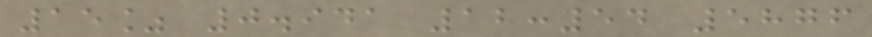15% 0.941 12:54 5876
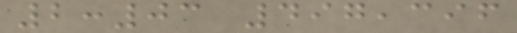2:03 497,396
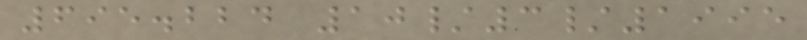695.224 10/3/1995
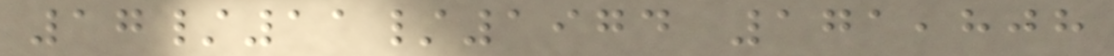17/11/1974 171,808
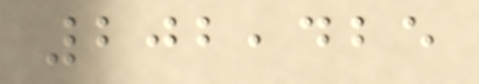202,425
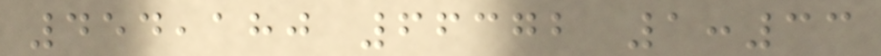454,180 66372 1:33
